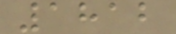1812
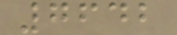7642
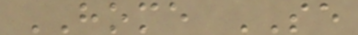HOME SE
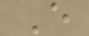E
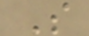S
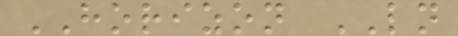HORIZON LN
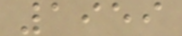1959
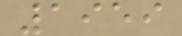1959
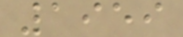1959
